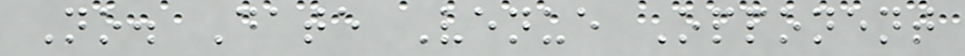No. Date Venue Opponent
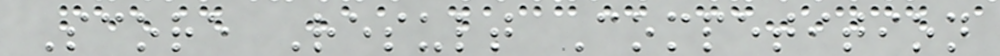Score Result Competition
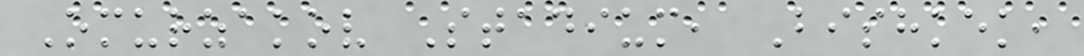Omurzakov Stadium, Bishkek,
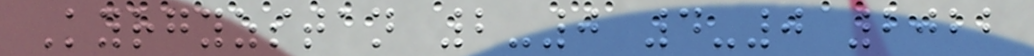Kyrgyzstan 2-0 4-0 2022
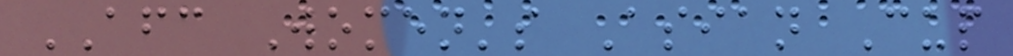AFC Women's Asian Cup
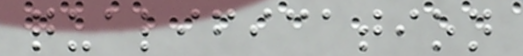qualification
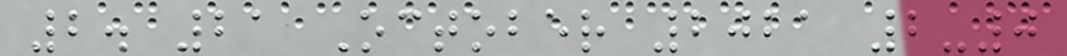2. 21 October 2021 2-0
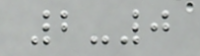2-0
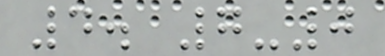4. 7-0
